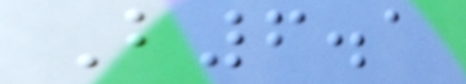B6.1
